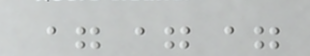===
